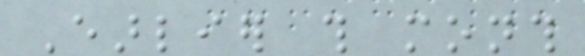Earlier this month
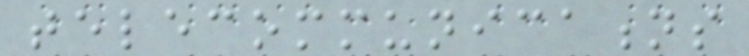telecommunications
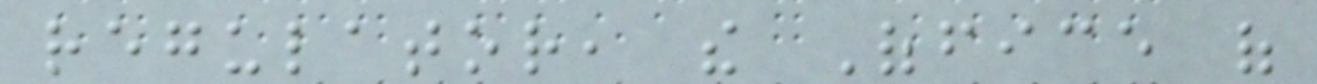regulator, the Office of
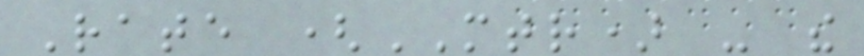Rate (MTR) - the
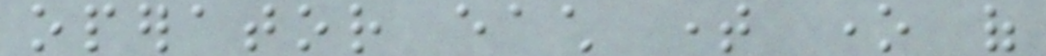operator each time one of
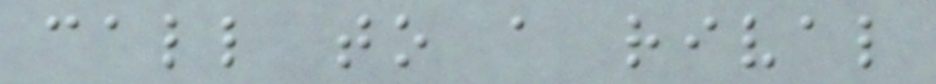call to a rival
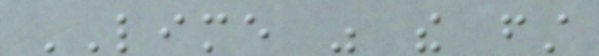LIME was the first
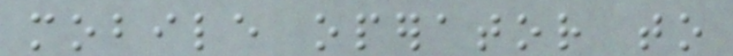mobile operator to
